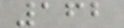162
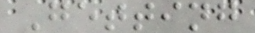Getting
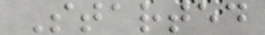Started
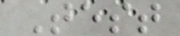Test
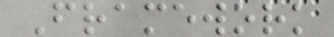Framework
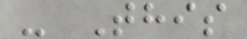- This
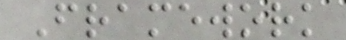Framework
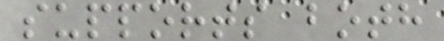supports both
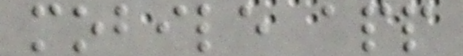mobile app
